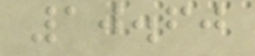10.60
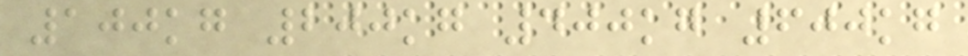100kg 200kg 400kg 600kg
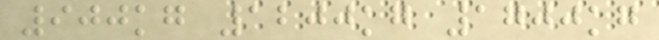900kg 1200kg 1700kg
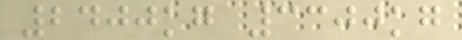2400kg 3300kg
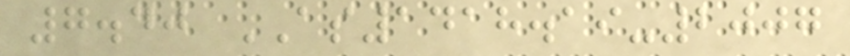7.40 AS1418.19-2007
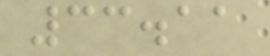33.11
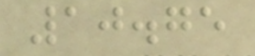10.75
